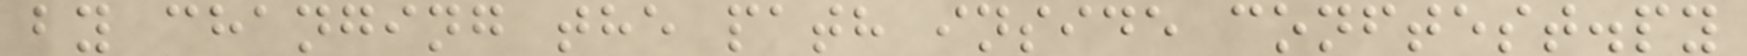by changing the path inside conftest.py
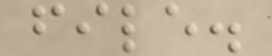file.
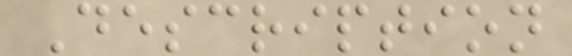Description
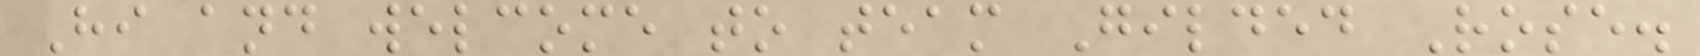Hi and welcome to team Gilded Rose.
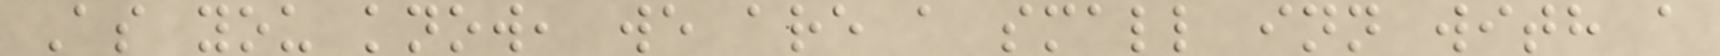As you know, we are a small inn with a
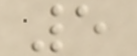5
